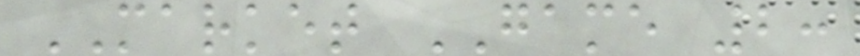MARKET GAME 2:
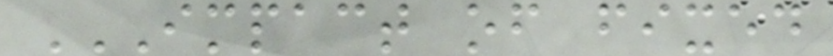IMPACT OF FIXED
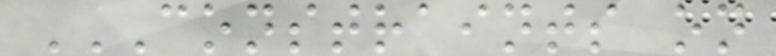CONSTRAINTS ON
